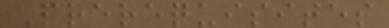Prerequisites
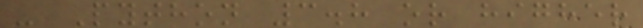- Python 3.8 or higher
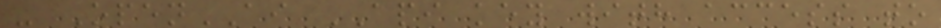- OpenAI API key with access to
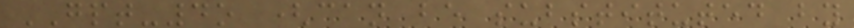GPT-4o (can be substituted by
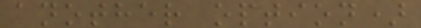another option)
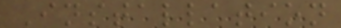Installation
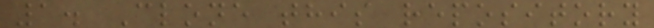1. Clone this repository
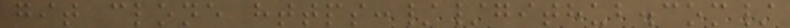git clone https://github.com/
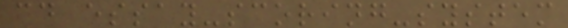cd essay-scoring-system
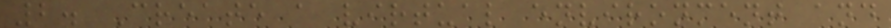2. Create a virtual environment and
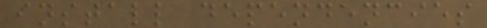install dependencies
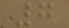7
